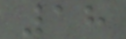18
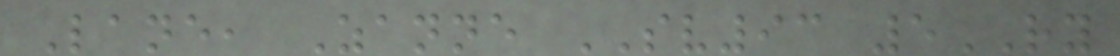Lane, Zanne SV93 5RY
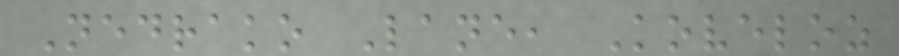Nedrako Lane, Koveloz
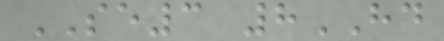SE3 8HD
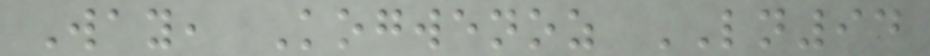Way, Kogwenoz LN94
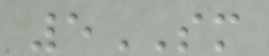5SM
